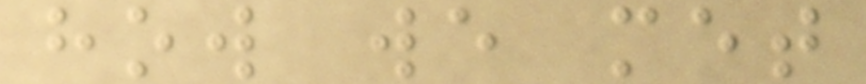how we met
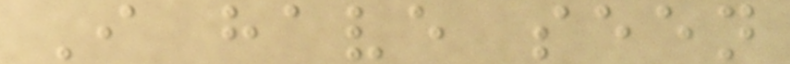I have seen
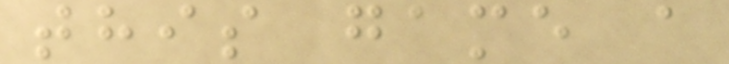this game a
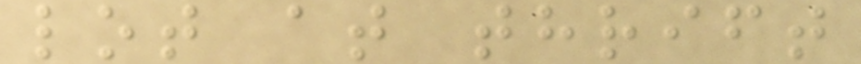lot at thrift
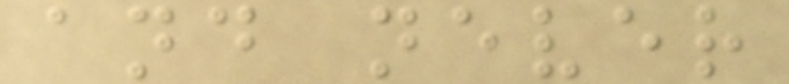and never
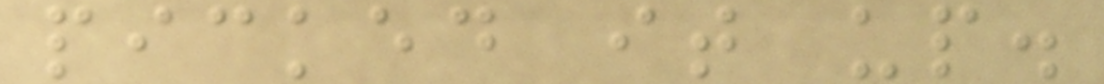picked it up.
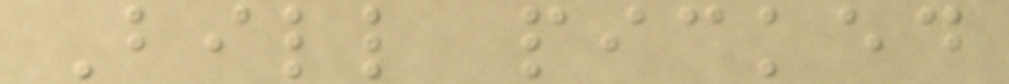Bill picked
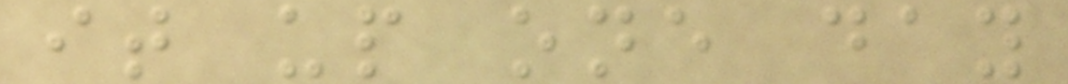it up one day
